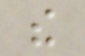the
